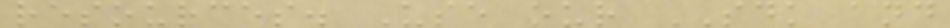resources. Use our SDK and
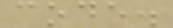code.
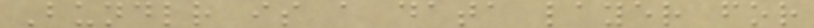Bundlr is a data layer for
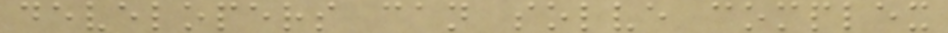developers can solve complex
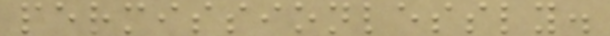permissionlessly.
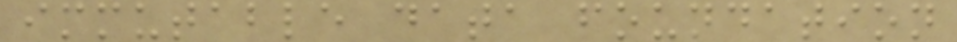immutable data foundation
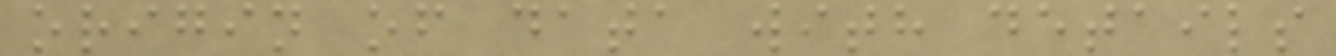origin of data with details
